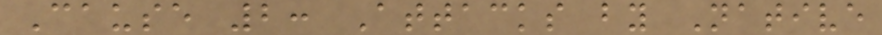Cause 2: Attacks by Native
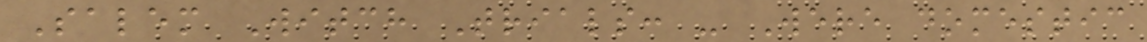Salem Witch Trials: - Were domestic
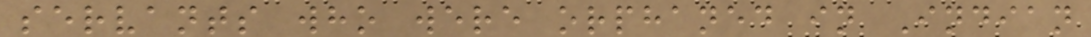servants who were orphaned in Indian
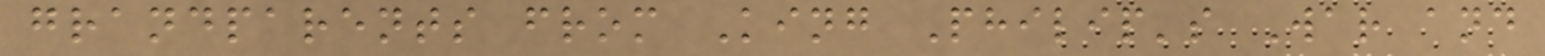grandparents from King Philip's War and
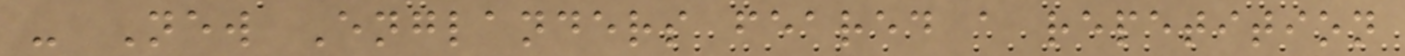- New Englanders feared a repetition
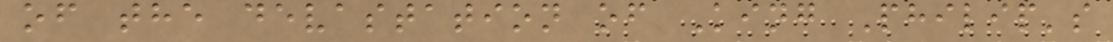of the devastation of King Philip's
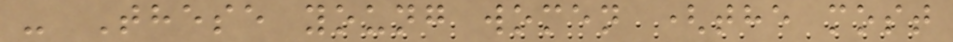- These young women (the most
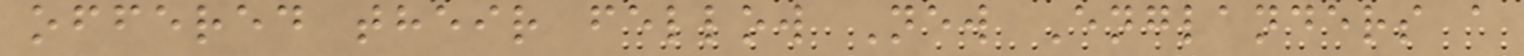offered their fellow New Englanders a
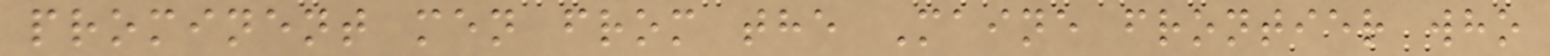prominent men from the Maine frontier who
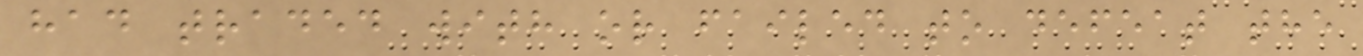had traded with or failed to defeat the
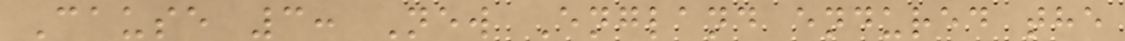Cause 3: New England endured the
